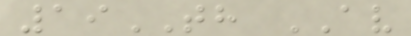19TH AV
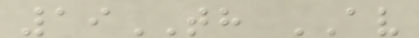19TH AV
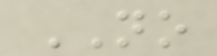NO
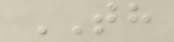TH
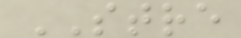STRE
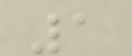1
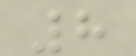8
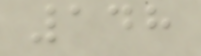148
